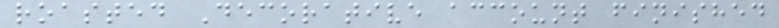roasted Decorative account finished
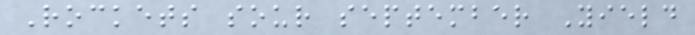Rockets sour september Yield
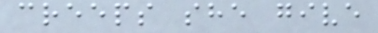creeps she give
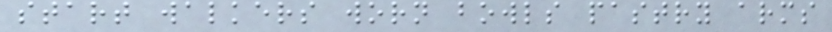start walkers worn bowls pastry arms
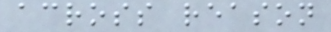across reason
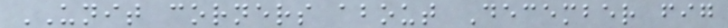UNIT corners about December fig
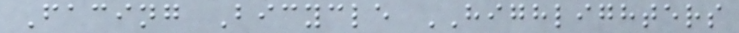Facing Bicycle HIGHLIGHTERS
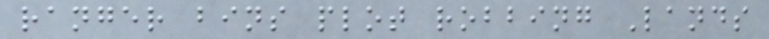ranger bins plot robbing Lands
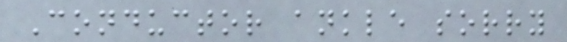Conductor ankle sorry
